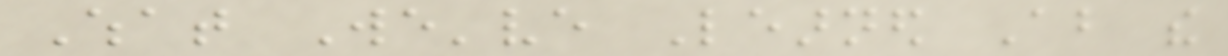What We've Learned About the
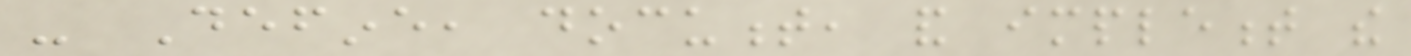- Define, document, and implement the
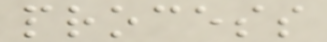process
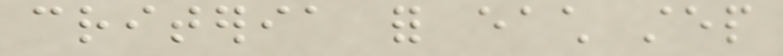criteria for each step
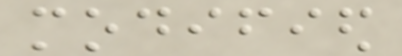modified
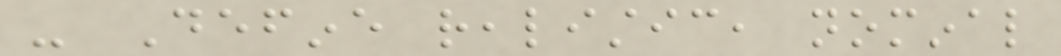- Define realistic, nominal
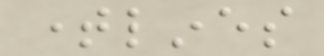timelines
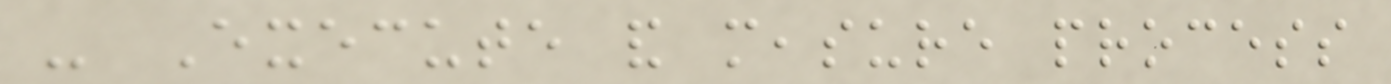- Execute and measure process
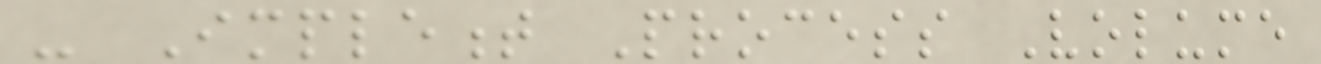- Implement Process Volume
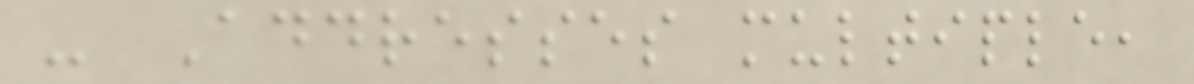- Addresses multiple,
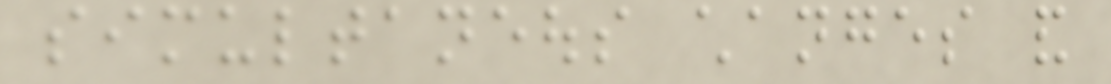simultaneous changes and
